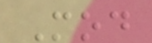Mod
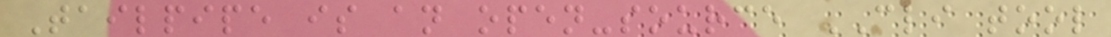Tailpipe is an open-source CLI tool
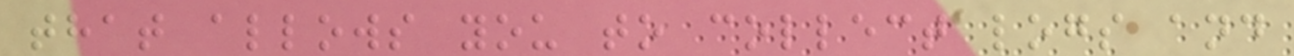that allows you to collect logs and
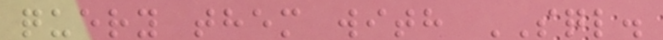query them with SQL.
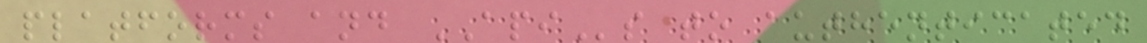platforms and APIs to authenticated
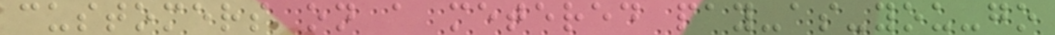customers on a metered pay-as-you-go
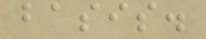basis.
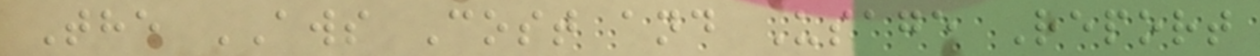The AWS Cost and Usage Report
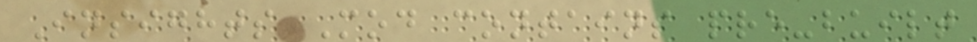Insights Mod contains pre-built
